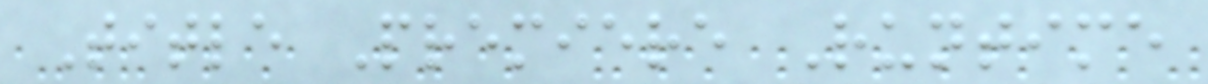Title Premiere Runtime
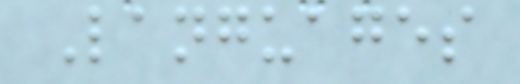Languages
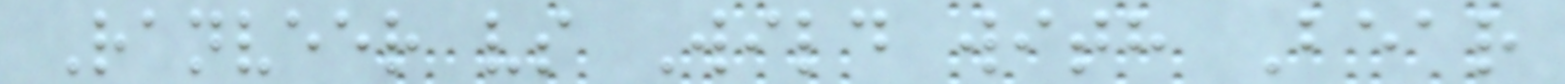Ranveer vs Wild with Bear
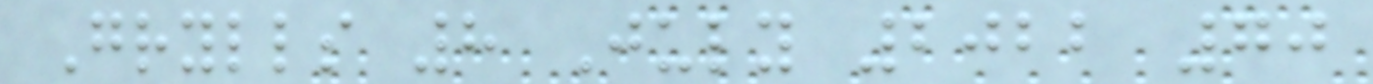Grylls 8 July 2022 70
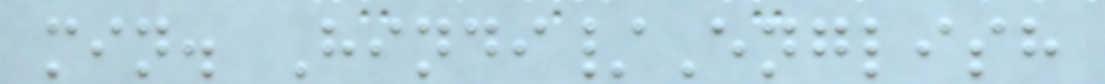min. Hindi/English
